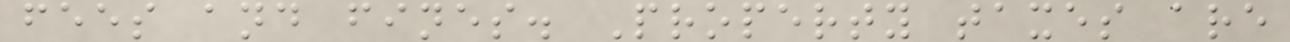fees and fines. Property taxes are
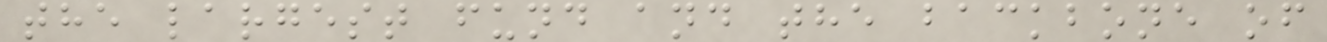the largest fund and the backbone of
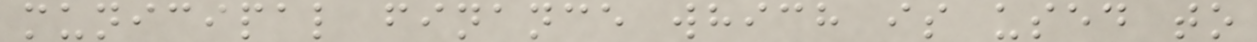municipal finance which is used to
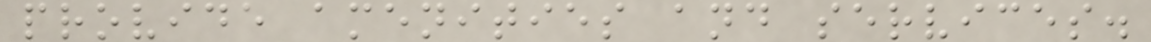provide amenities and services.
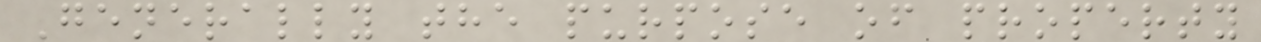Generally the purpose of property
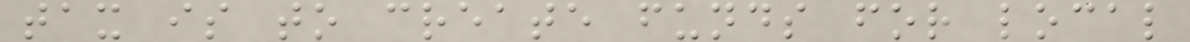tax is to create funds for local
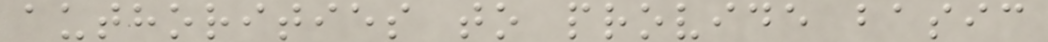authorities to provide basic
